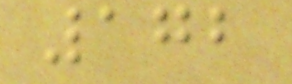172
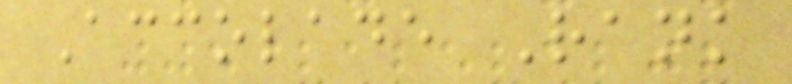Accolade Rank
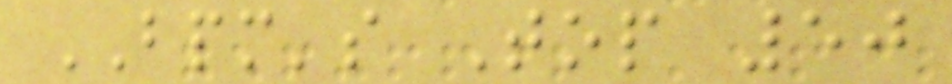BPM's Top 50
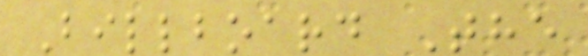Billboard The
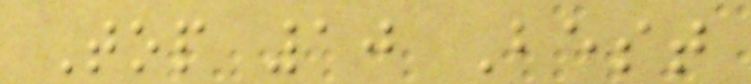Top 10 Best
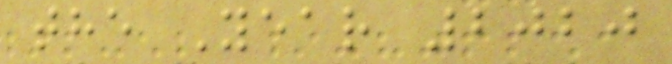the Year 2020
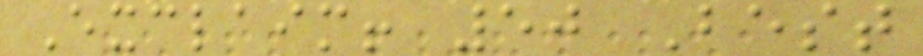Exclaim! 50 Best
